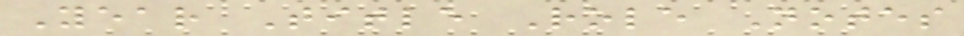Year Title Role Notes
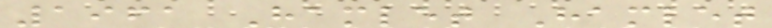1961 Hamlet Hamlet
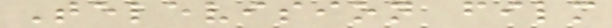Television film
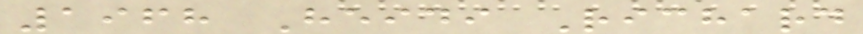1968 Heidi Richard
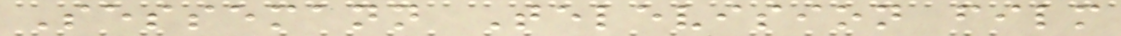Sessemann Television film
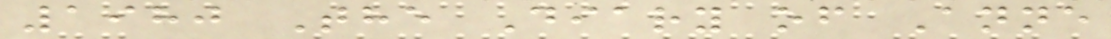1980 The Diary of Anne
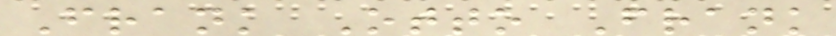Frank Otto Frank
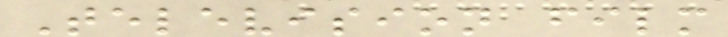Television film
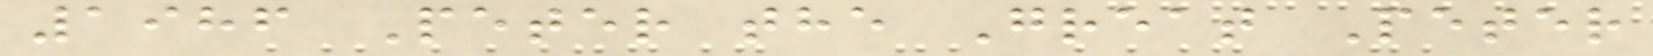1986 Peter the Great Peter
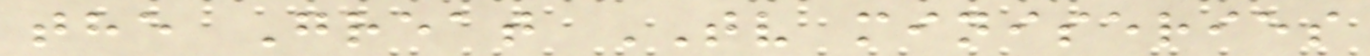the Great TV miniseries
